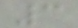3
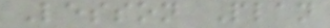Lesson Plan
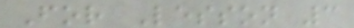For Lesson 3
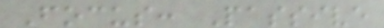Focus: Passive
